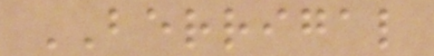BERRIGAL
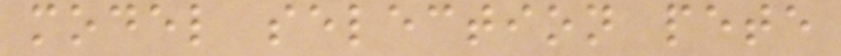model selection pete
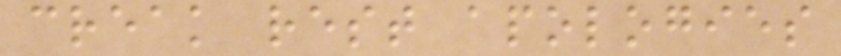creak rest apologies
